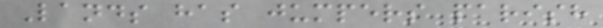Lands has jumpers parish
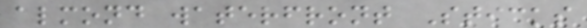almond waterfront Sticks
